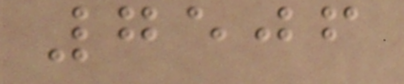7506
